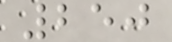250
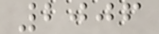2006
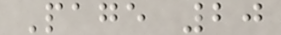Page 20
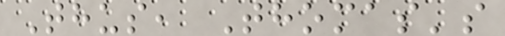Thus, Thomas's
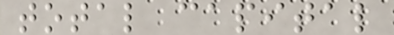total capital
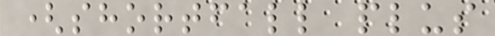(shortfall plus
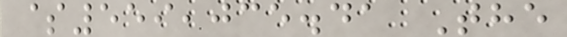$559,035.41 The
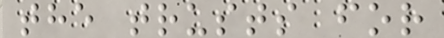the trusts for
